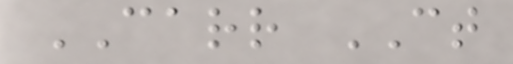CARR CT
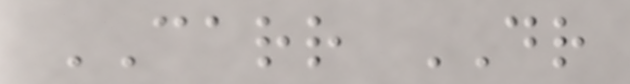CARR DR
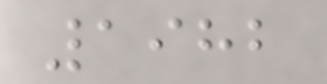1982
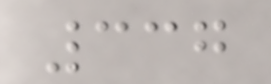337
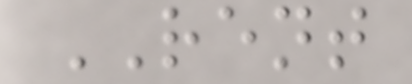RENT
